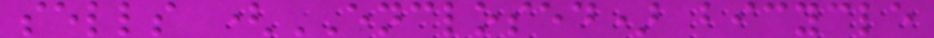sells (ENCLOSED) bicycle
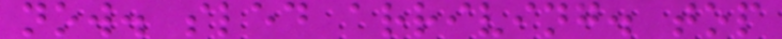now. sled arriving. top
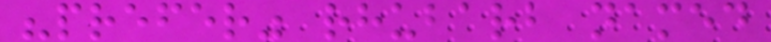"prefer" rhubarb named
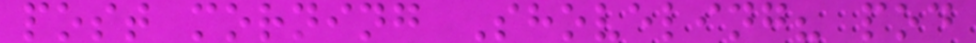post morning Shoveling? pod
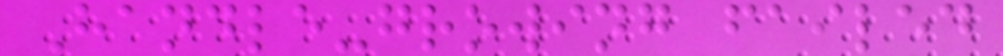Handle-growing failed
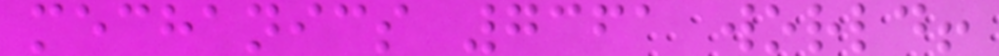mechanics 7361 world!
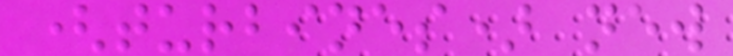(turbines) new
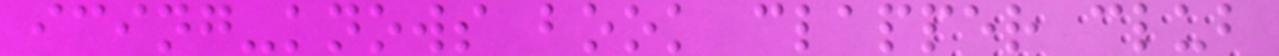icing-knows book clapper club
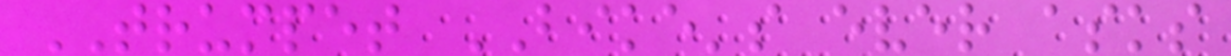TRUMPET BIKE's ever asks
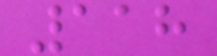118
